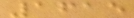1615
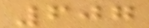607
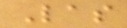Las
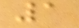1
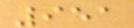951
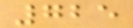725
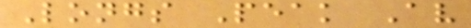Longs Peak Av
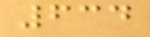634
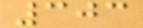303
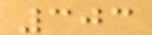303
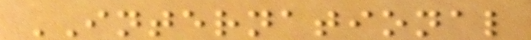INTERNATIONAL
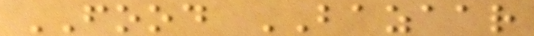FOOD BAZAAR
